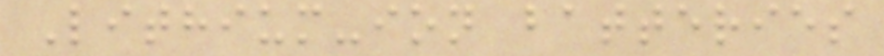Lithium-ion batteries
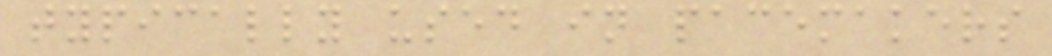typically used in pacemakers
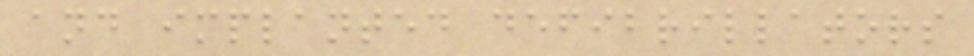and implanted defibrillators
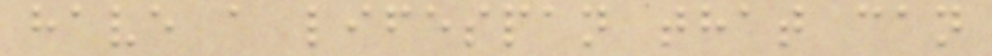have a lifespan that can
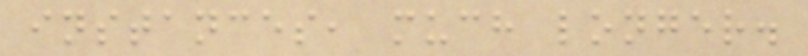instances, much longer.
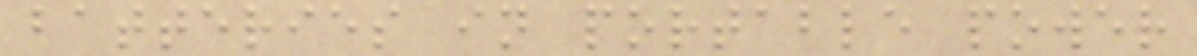batteries in portable power
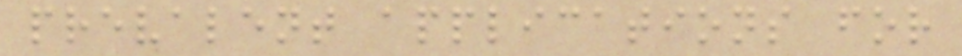prevalent applications for
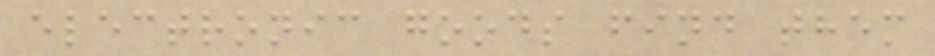electronic goods find them
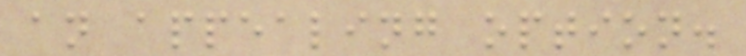an appealing option.
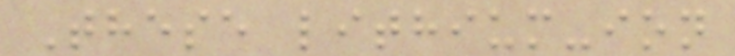These lithium-ion
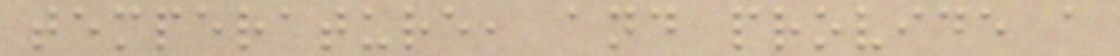temperature, and provide a
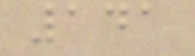141
